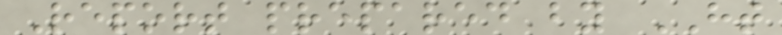Report prepared by HT
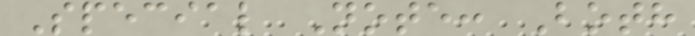Special Note: Both
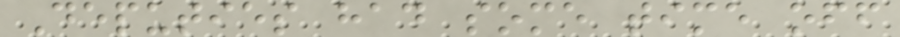Deputies had some time off
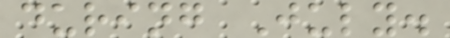during July.
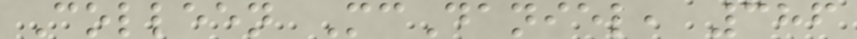Colleen McDaniel, 386
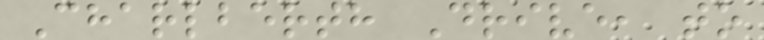Charlberth Drive, to
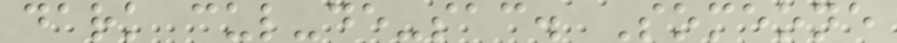dark cul-de-sac. Someone
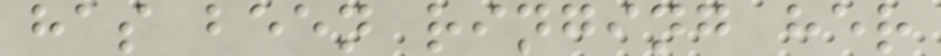has been ringing her
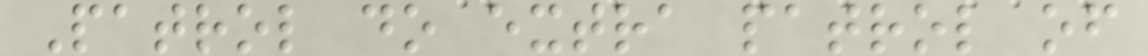Patrol do extra patrol of
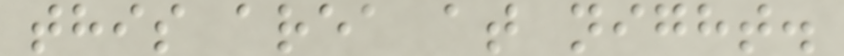this area at night.
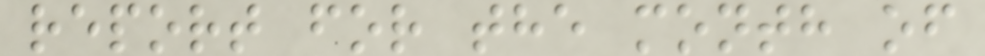report for the month of
